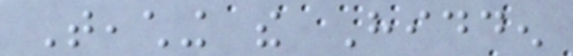Teaching the Hidden
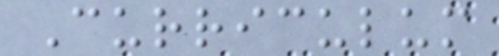Curriculum
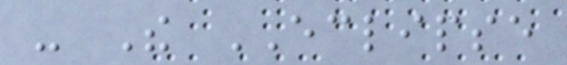- The ECLIPSE
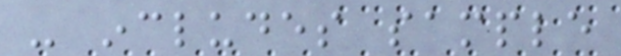- includes sample
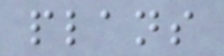plans
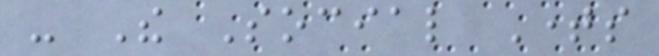- The Social Times
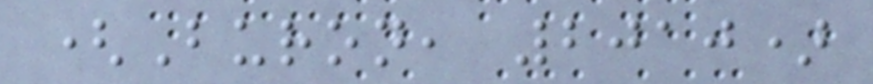(Buron, 2010)
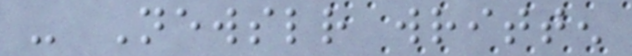- Newsletter written
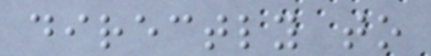directly to
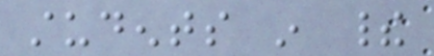students in their
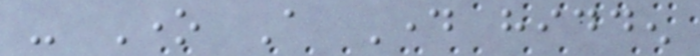- One A Day hidden
